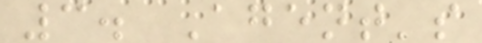3. Agent's
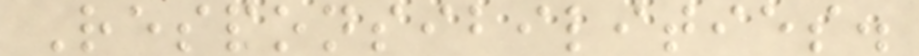Responsibilities.
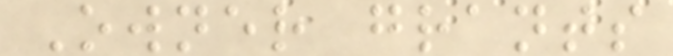Owner grants
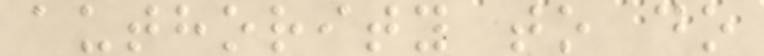authority to do
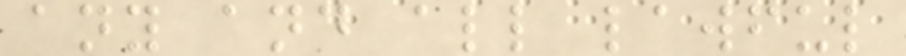any and all lawful
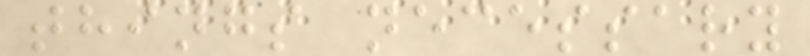things necessary
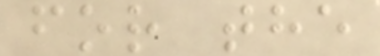for the
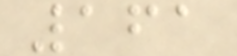161
